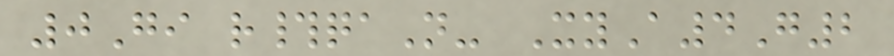0Gi r#qaN- XyA4G2
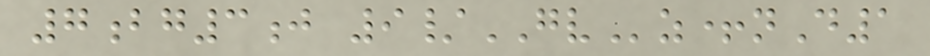7bg3j 9/GVz+nD1
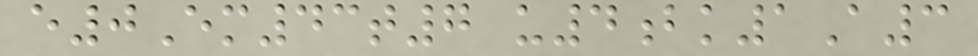e0Em43t7 u4bk1A3
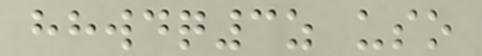hhwdq3z uso
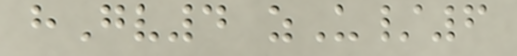hGv4 zU/6
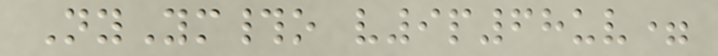NyYm#o v9p68uv=
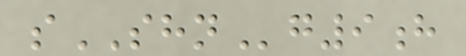sSHNg9h
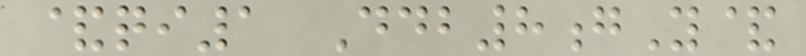&qi1 Ddb8gY&
